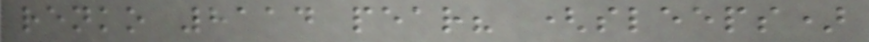renko 8114 pear? (sleeps)
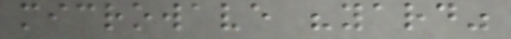microwave "yard"
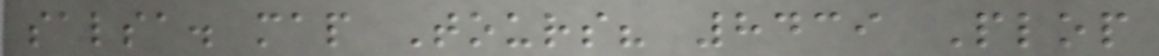salsa. map Tours? 8439 Plop
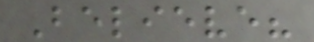Believe?
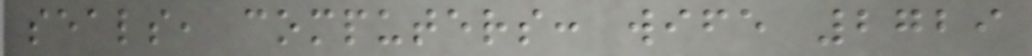seals, computers: wife 2729
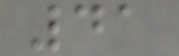41
